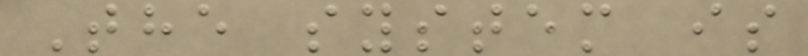The system is
